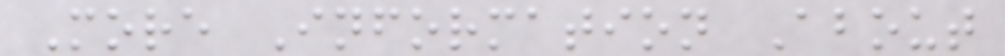More Information About
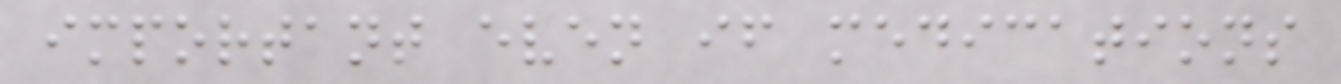important even if medications
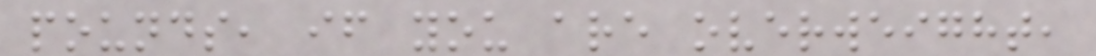pounds, if you are overweight,
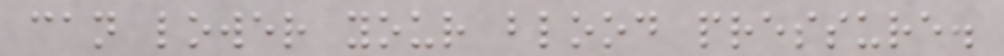can lower your blood pressure.
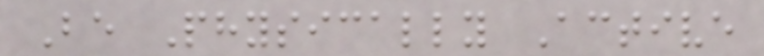Be Physically Active
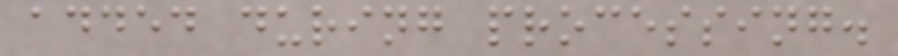added during processing.
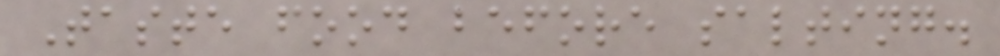Taste food before salting.
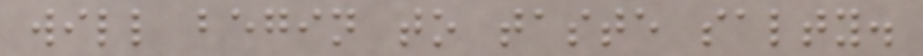will begin to taste salty.
